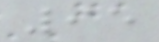95
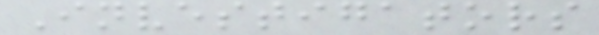Investigators
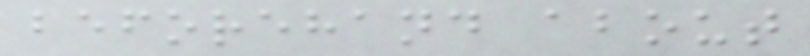beforehand about
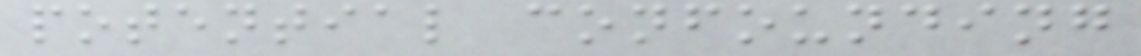potential confounding
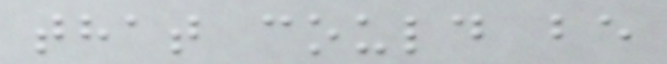that could be
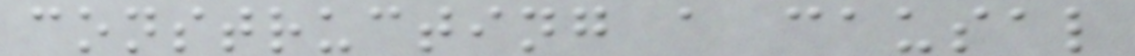constructing a causal
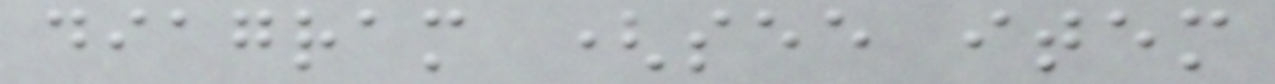diagram (see item
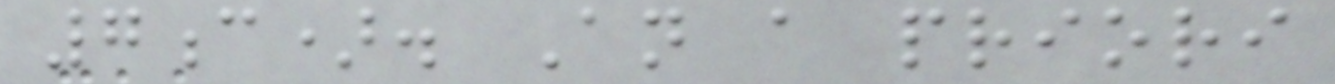7c). An a priori
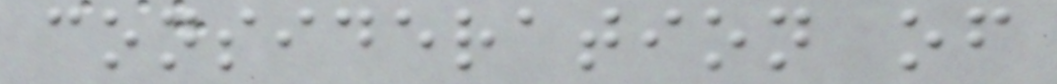consideration of
